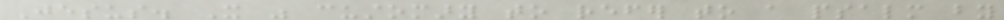Jesus. It was customary to refer to a psalm by
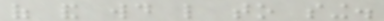of and would like to sing.
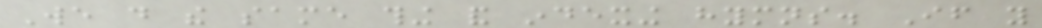We do the same thing and indexing hymns. If you
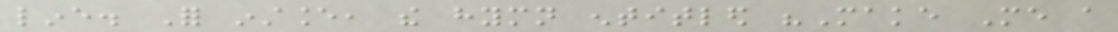line. For instance, the hymn entitled "Make Me a
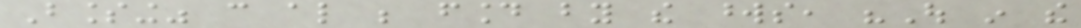Blessing" can also be found by the words, "Out in the
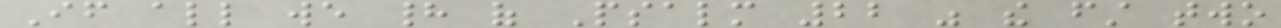If all we had of Psalm 22 was the first two
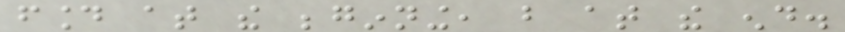found at the beginning, but at the end.
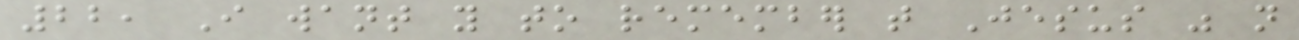22, I want you to remember that Jesus was not
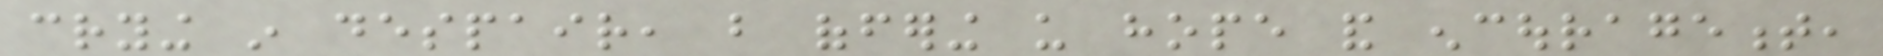crying in despair, but offering us hope and encouragement,
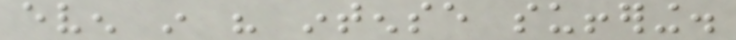even in his intense suffering.
